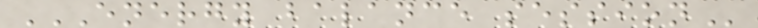ENERGY BALANCE SESSION
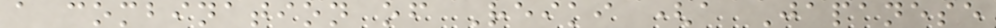a combination of Reiki (a Japanese
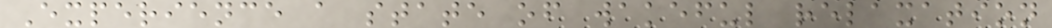Experience a state of wakeful relaxation
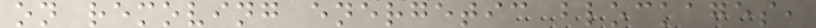on removing energetic blockages,
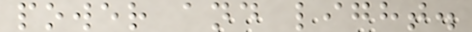power and light.
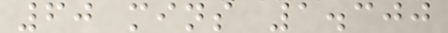60 mins 1.300
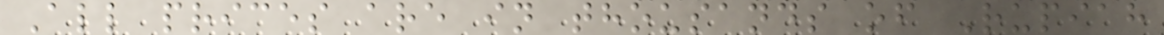All prices are in thousands of Rupiah
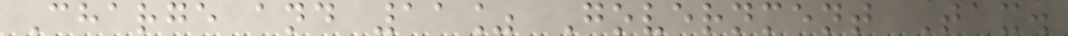Charge and 11% Government Tax.
